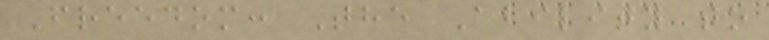Freedom: The Ability to
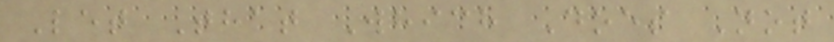Let That Which Does Not
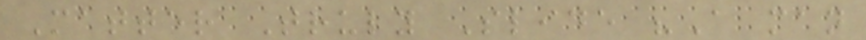Matter Truly Slide "A man
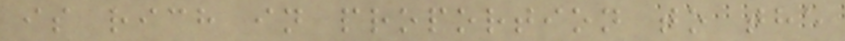is rich in proportion to the
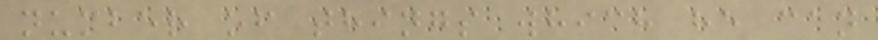number of things which he can
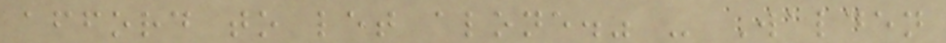afford to let alone." - Walden
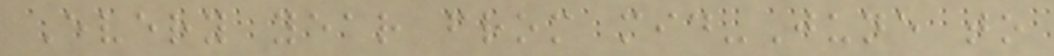Every year from mid-June to
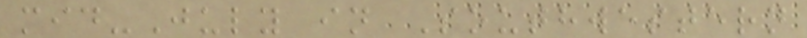mid-July in Southwestern
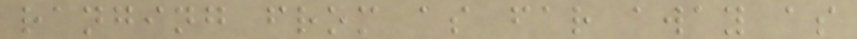ranging from as far away as
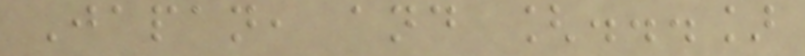Japan, and [...]
